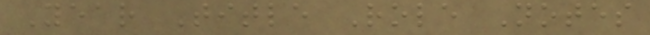Year Title Role Notes
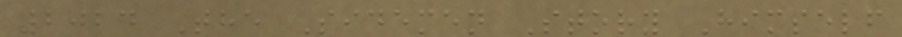2024 The Sidemen Story Himself
